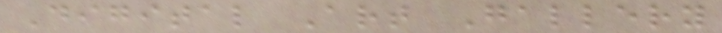Digital Art Gallery
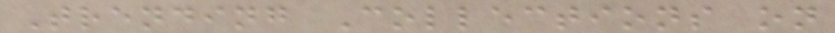Trending Collections on
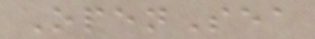OpenSea
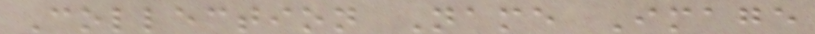Collection Name Image
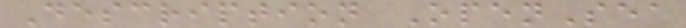Description OpenSea
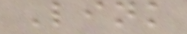Link
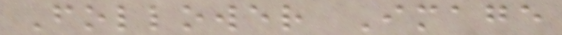Follower Image
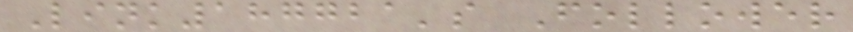Link187721's Follower
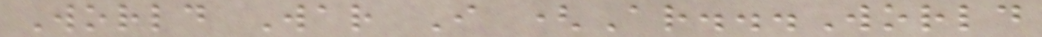World War I (Ar...World
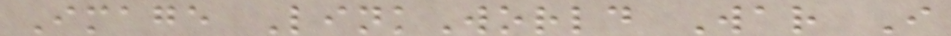Image LinkWorld War I
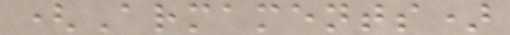(Armaments)
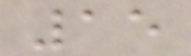15
